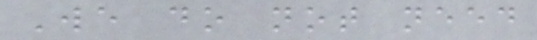We do not need
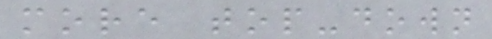more top-down
